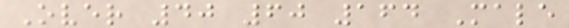Over 40 60 164 Male
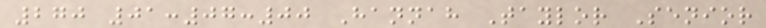270 01:07:00 Hannah Taylor Senior
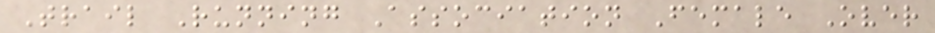Trail Running Association Female Over
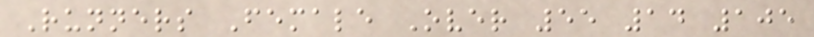Runners Female Over 55 14 105
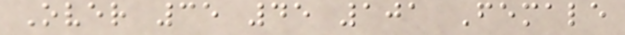Over 35 45 101 Female
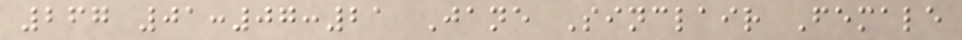267 01:07:21 Jane Sinclair Female
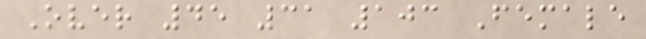Over 45 31 103 Female
